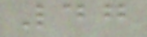47
